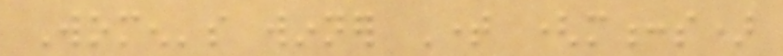Women's winner Time (m:s)
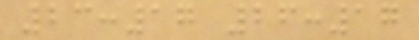23:17 26:17
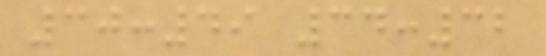30:49 34:32
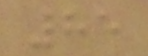85
